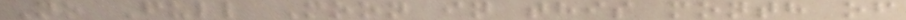No Full Moon in this month of
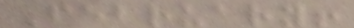February!
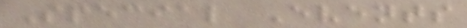Special Events
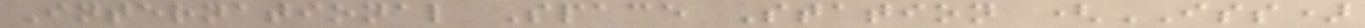International Space Station (ISS)
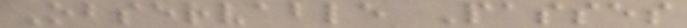Observable Passes
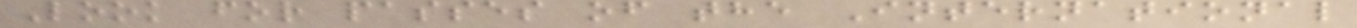Look for passes of the International
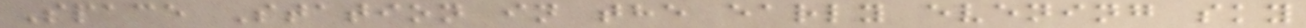Space Station in the early evening sky
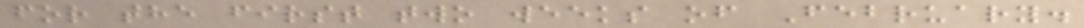for the first two weeks of February.
